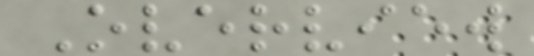Overview
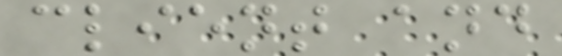client and
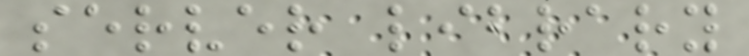server library
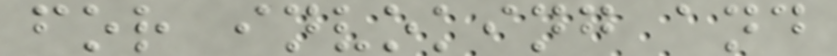for invoking and
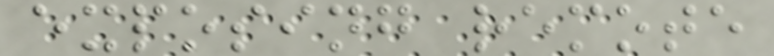exposing remote
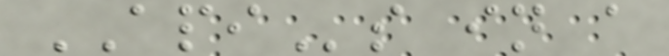APIs in a
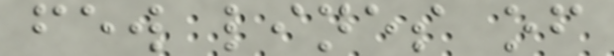few lines of
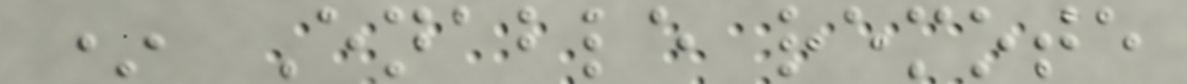* Enable remote
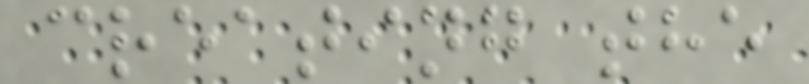creating the
